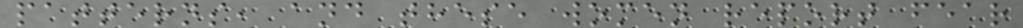patterns, and these women report fear
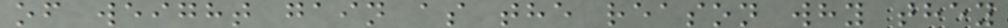of weight gain as the reason why they
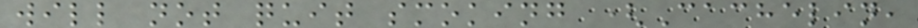will not quit smoking (Cachelin,
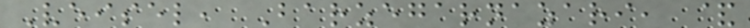Veisel, Barzegarnazari, &
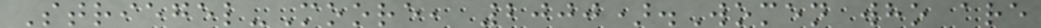Striegel-Moore, 2000).Women who are
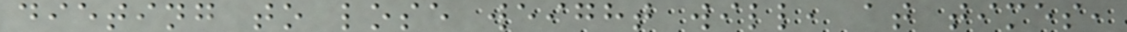dieting to lose weight will, at times,
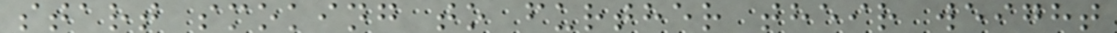start smoking to further their weight
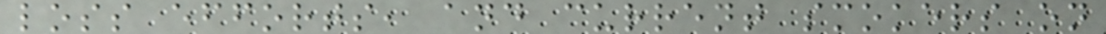loss efforts, and current smokers on
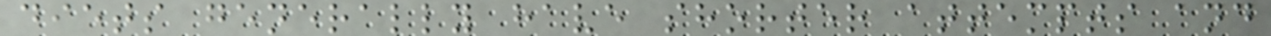diets generally have shorter attempts and
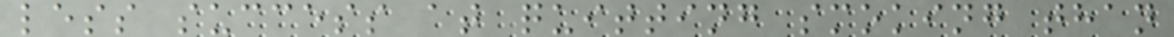less success at quitting smoking than
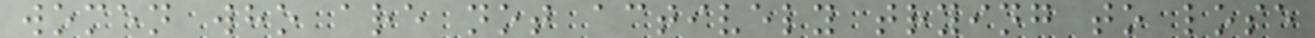women who are not actively trying to lose
